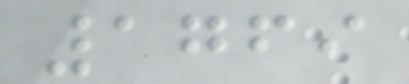1769
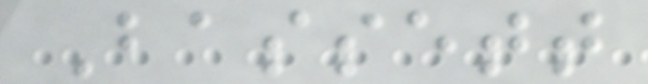Bassett
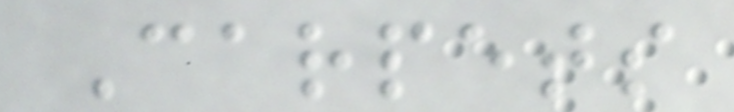Carpets
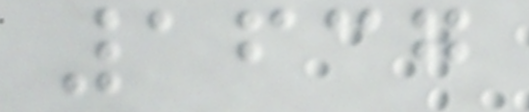1637
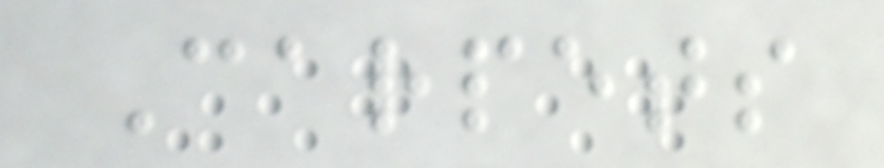Carpets
